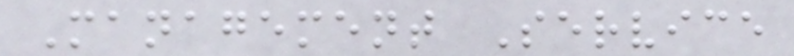Management Service
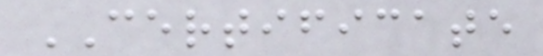CERTIFICATE
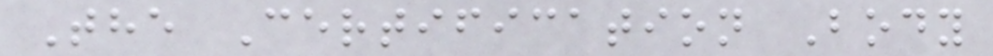The Certification Body
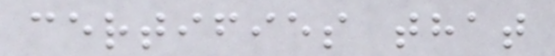certifies that
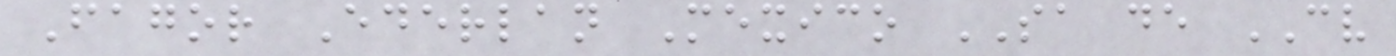Fagor Ederlan Mexico SA de CV
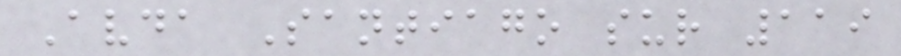Avda Santiago sur 119
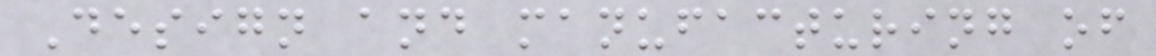Design and manufacturing of
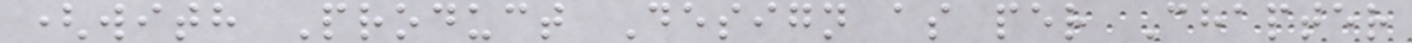(with Product Design as per Chapter
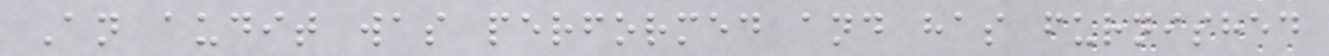An audit was performed and has furnished
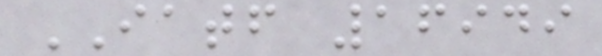IATF 16949
